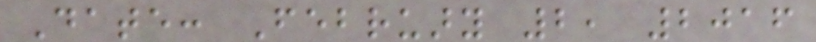Date: February 2, 2016
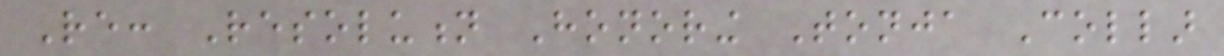Re: Resolution Honoring Tonja Collar
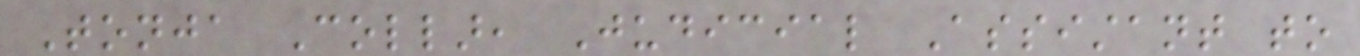Tonja Collar, Judicial Assistant to
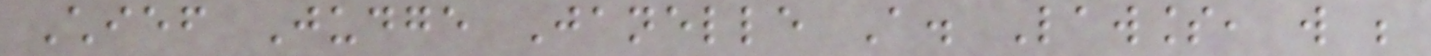Chief Judge Janelle A. Lawless, will be
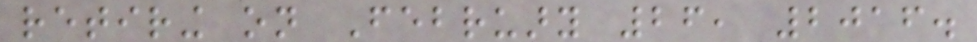retiring on February 26, 2016.
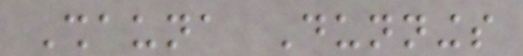Shauna Dunnings
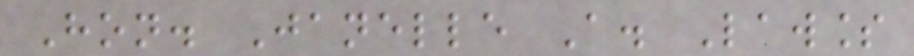Hon. Janelle A. Lawless
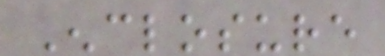Enclosure
